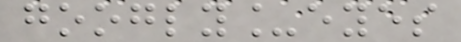googly_eyes
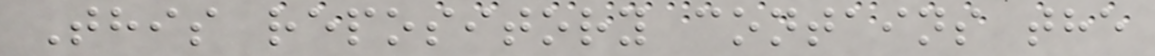This repository contains the
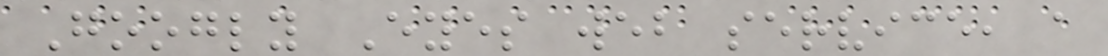Googly Eyes web service, a
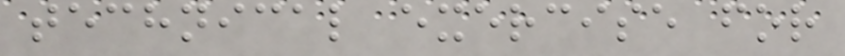technical exercise for
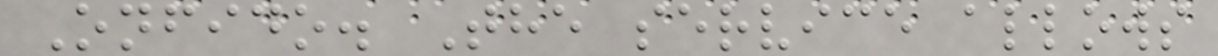Onfido. The service allows
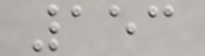153
